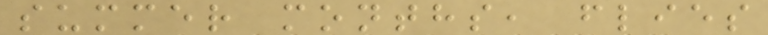summer months, flies
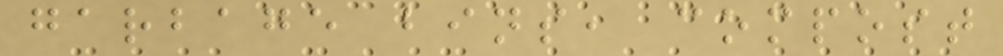garbage bins, compost
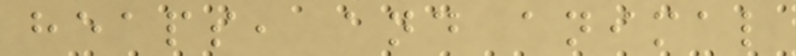heaps, and animal
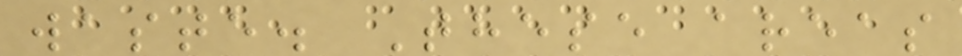waste. These areas
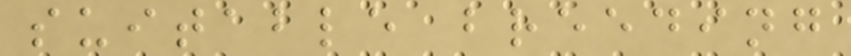suitable breeding
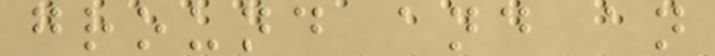ground and an
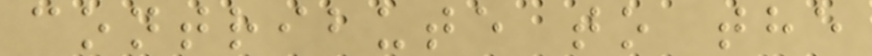contribute to the
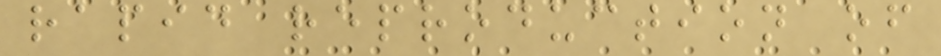rapid reproduction of
